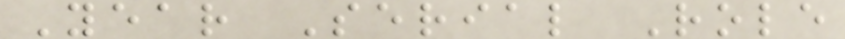Year Serial Role
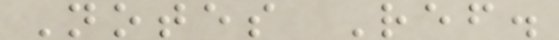Notes Ref.
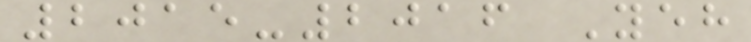2015-2016 Yeh
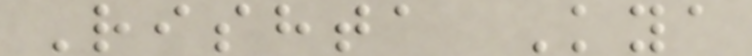Rishta Kya
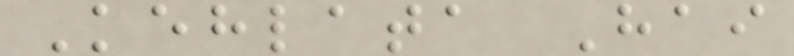Kehlata Hai
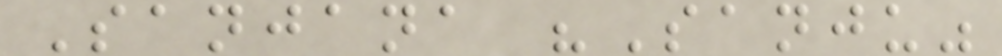Sanjana "Sanju"
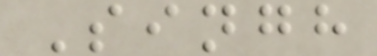Singh
